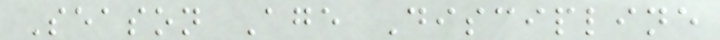Season Age Discipline
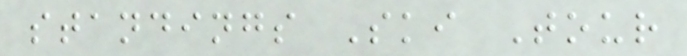standings Ski Tour
